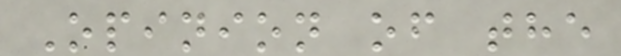Opinion of the
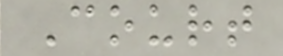Court
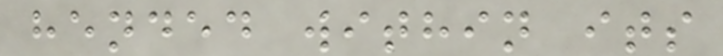hended within its
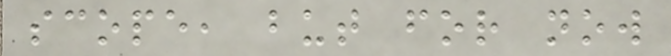scope, but for now
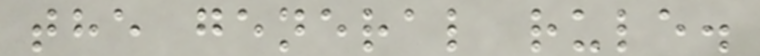the general rule.
